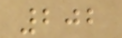202
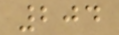204
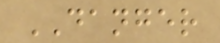DANGER
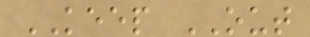KEEP OUT
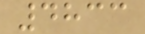4833
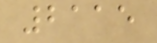2115
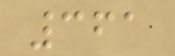361
